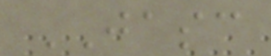JASC
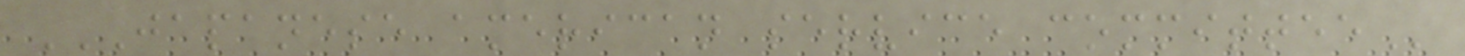JAPANESE AMERICAN SERVICE COMMITTEE
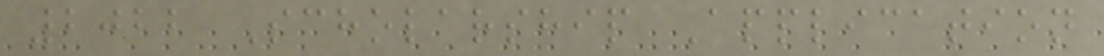2022 Scholarship Application
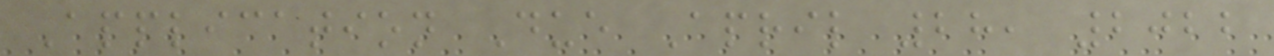Application Due April 28, 2022
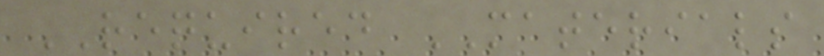REQUIRED MATERIALS
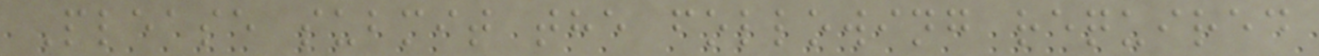Please submit the following required
